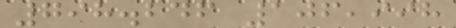798.246 106,998
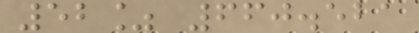52% 660.521
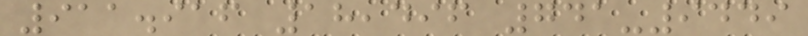911.916 18,496 741-9449
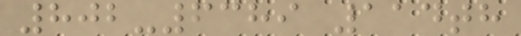802-6389 114th
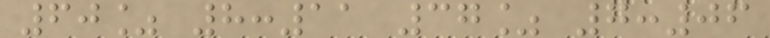60% 8:11 37% 7:06
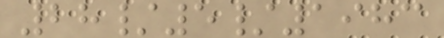28/5/1983
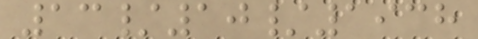13/10/1938
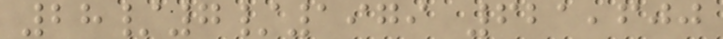28/7/1979 621,600
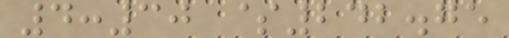4:30 $242.75
